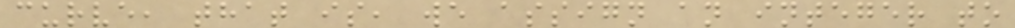curve, that is, we assign an integer to
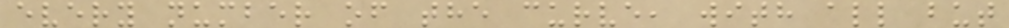every number of the curve, with all but
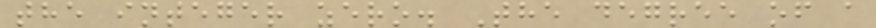the integer zero. The degree of a
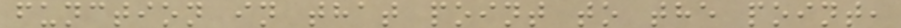function in that point to the point,
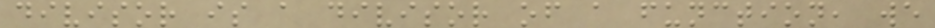divisor is a divisor of a function, we
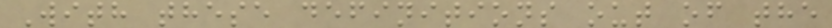With these definitions out of the
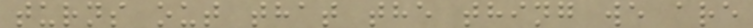turns out that the thing we are
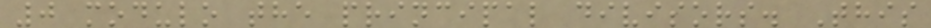0 modulo the principal divisors. This
